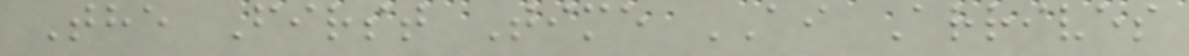The First Time AI Arrives
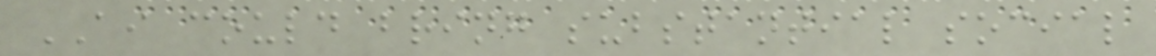AI could bring substantial social
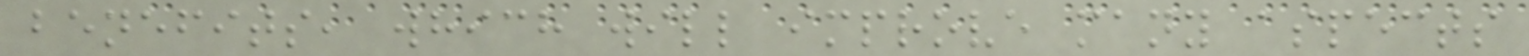benefits, which will improve many aspects
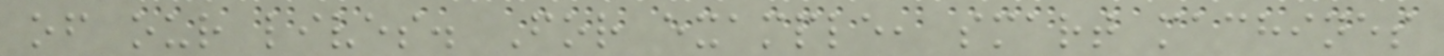of our lives. For example, smart machines
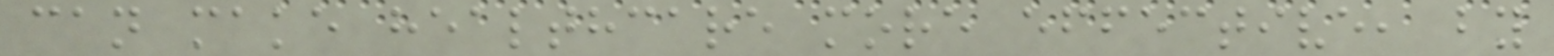can make healthcare more effective, by
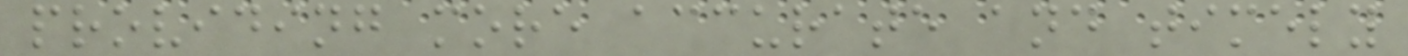providing more accurate and timely
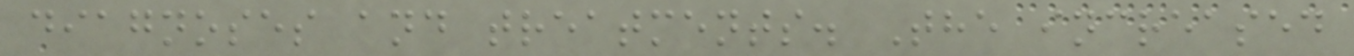diagnoses and treatments. The increased
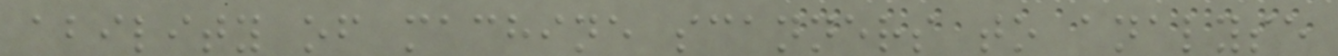ability of machine scanners to analyse
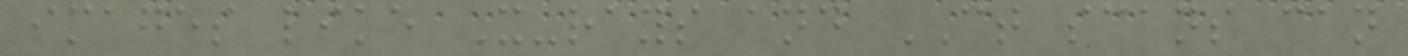images like X-rays and CT scans can
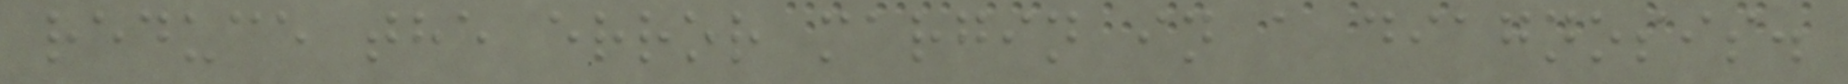reduce the error margin in a diagnosis.
